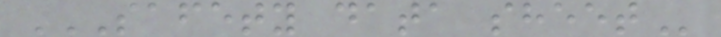SAFETY DATA SHEET
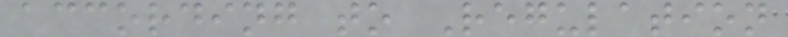according to Regulation
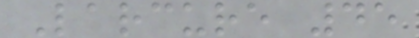Larcure 45
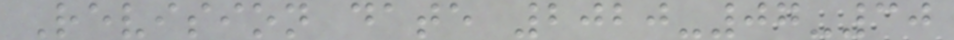Revision date 2020-07-30
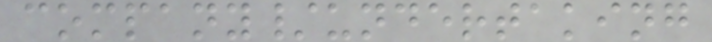company/undertaking
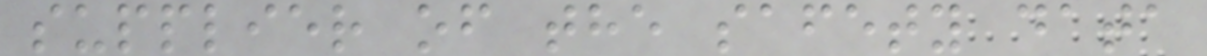supplier of the safety data
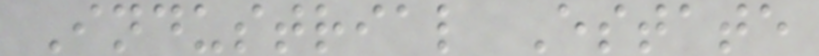Industrial Estate
